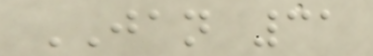JAN 31
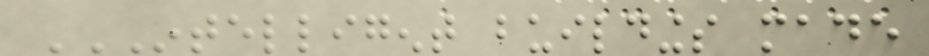INTELLIGENT BUILDINGS MADE
